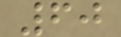60
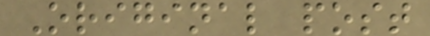Original post
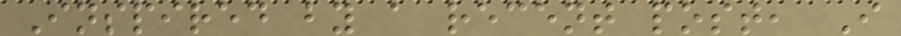Inspired by a recent post, I
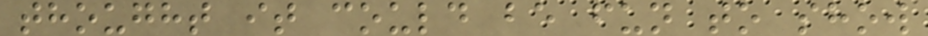thought it could be fun to show
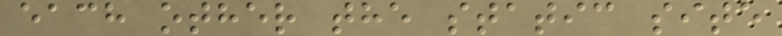each other the static site
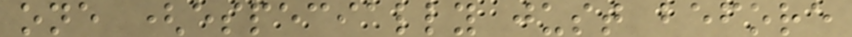one (especially just before
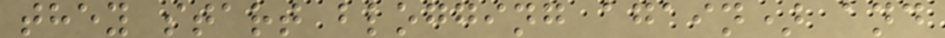they start blogging again) and
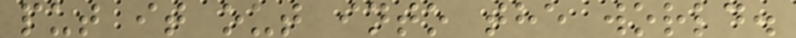put it out into the world.
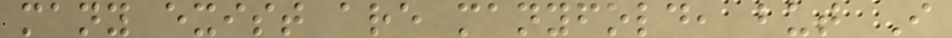many exist are manyfold, but I
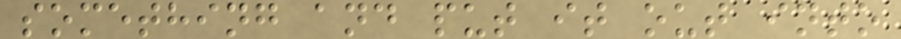something and put it out into
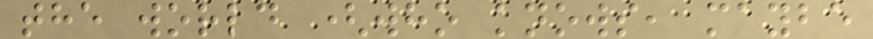the world (who knows, maybe
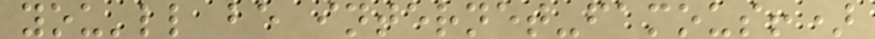you'll be internet-famous!)
